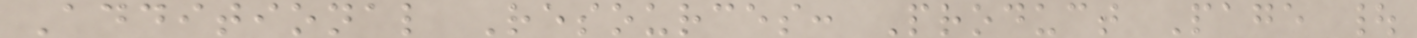Additional Resources: Product Page |
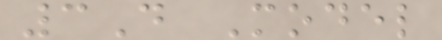3D Model
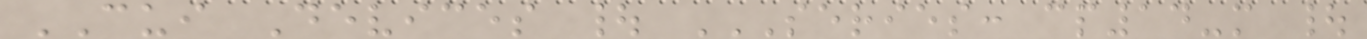CUI Devices | SERIES: CP14-M |
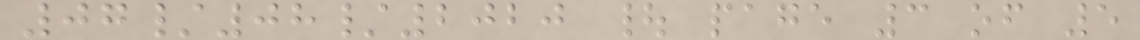07/08/2020 | page 3 of 5
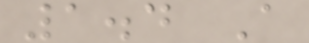1.4 A
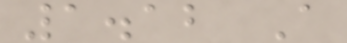1.12 A
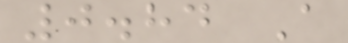0.84 A
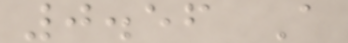0.56 A
